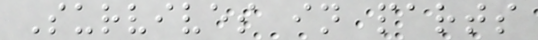Survives in parts
